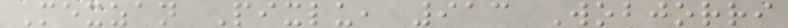Mexzan Pixlu, 913 Wobjorri
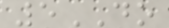5DO
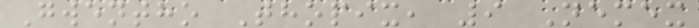Gwentho Thopix, 9 Nemex
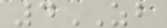4ZB
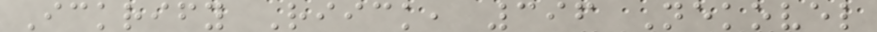Ickrify Riick, 396 Nekovel
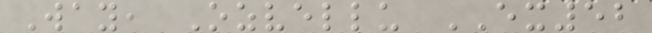Way, Ozvellu EX52
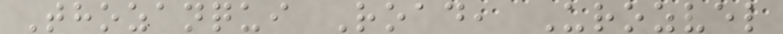Thozanqui Road, Urozvel
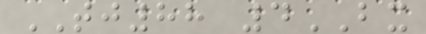TJ88 4BX
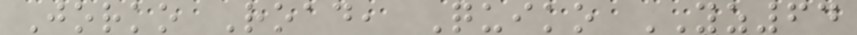Jorko Road, Quiko YZ64
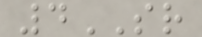4SR
